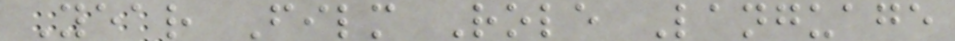Year Film Role Language
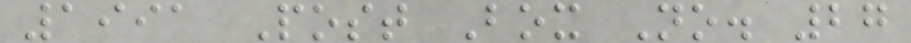1991 Post Box No. 27
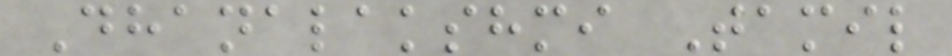Dhanalakshmi Tamil
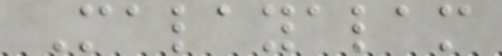Malayalam
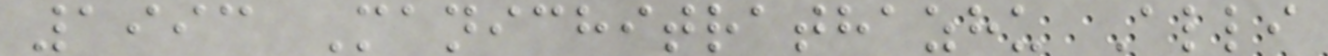1993 Manichitrathazhu Alli
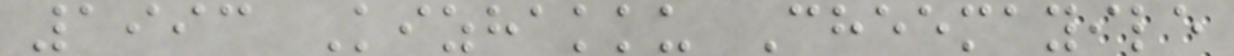1993 Kizhakku Cheemayile
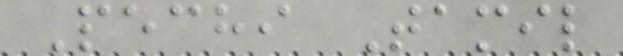Pechi Tamil
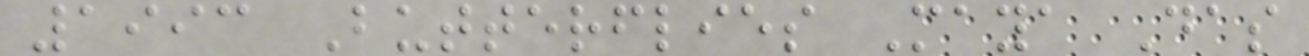1993 Butterflies Maya Das
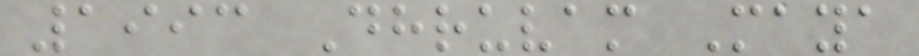1993 Dhruvam Maya
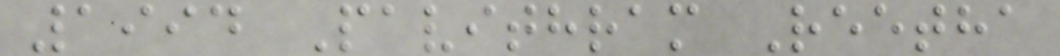1994 Pavithram Reetha
